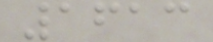1613
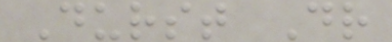Durst Dr
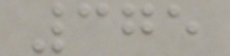375
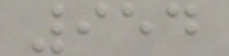954
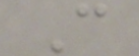C
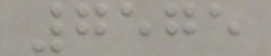7575
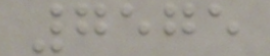7575
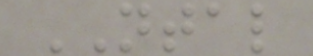NTAL
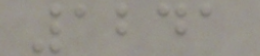1241
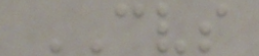CVS
